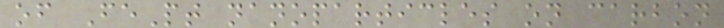of FePt nanoparticles on carbon
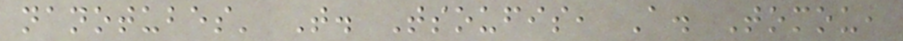nanotubes' T. Tsoufis, A. Tomou,
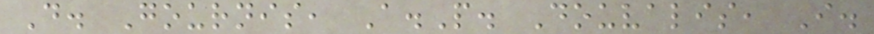D. Gournis, A.P. Douvalis, I.
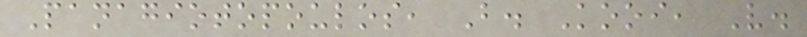Panagiotopoulos, B. Kooi, V.
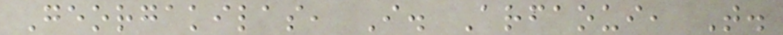Georgakilas, I. Arfaoui, T.
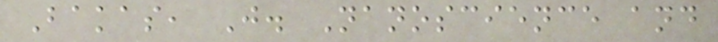Bakas, J. Nanoscience and
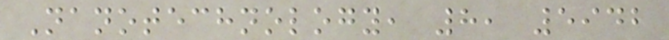Nanotechnology, 8, 5942
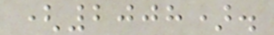(2008).
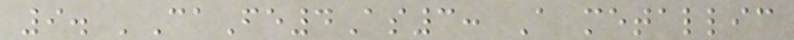9. 'CaFe4As3: A metallic
